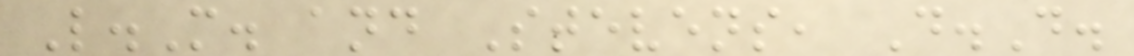L.M. and Stevens, D.D.
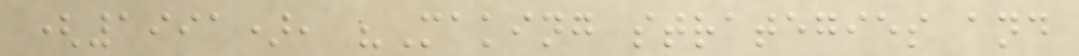(1991), "Making strategies and
